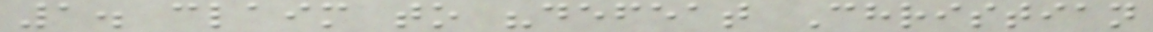1. claim to "defeat Christian
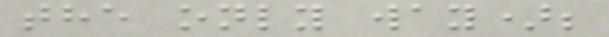the only way);
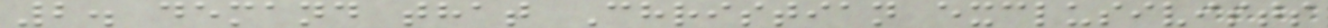2. demand that Christian exclusivists
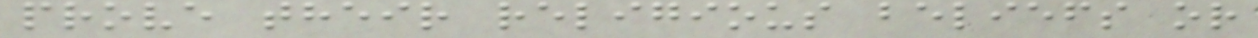prove their religious beliefs or
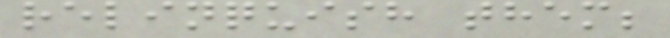relinquish them;
